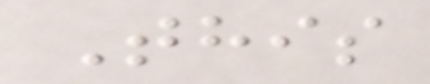This
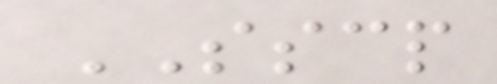SSCP
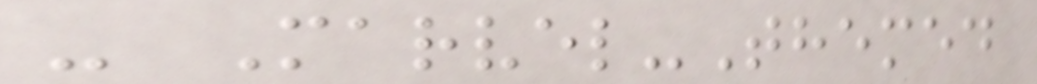- Marvel-Themed
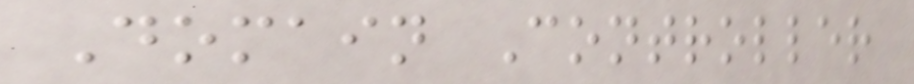Domain Controller
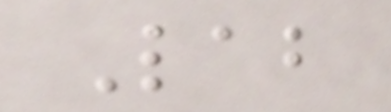Lab
